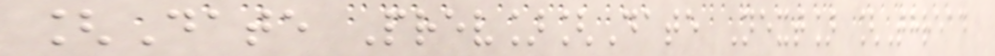[Date Prev][Date Next] [Thread
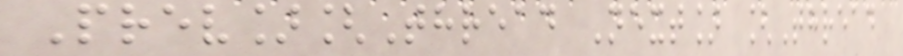Prev][Thread Next] [Thread
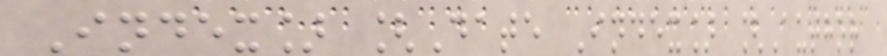Index] [Date Index] [Author
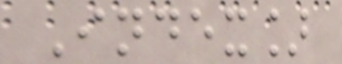Index]
